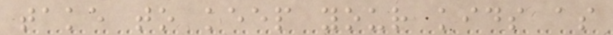take to keep your kids as
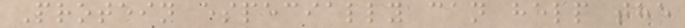Protein especially can help the
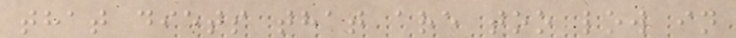that diets that are too low in
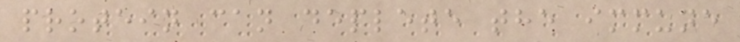protein can deplete the immune
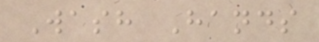Wash Hands
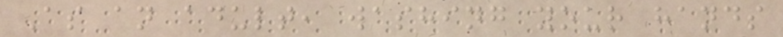As an adult, washing your hands
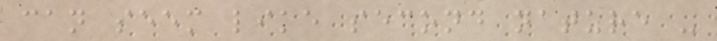can seem like second nature -
